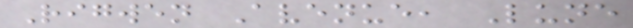Rigwen Avenue, Lune
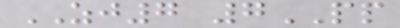ZJ7 7PP
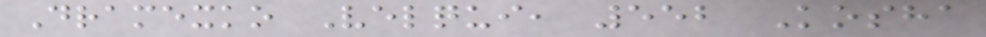Dramexko Velqui, 552 Kosha
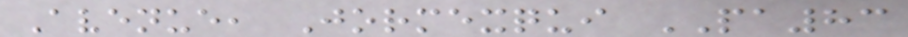Avenue, Jormexqui PA83
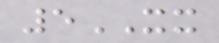5XX
